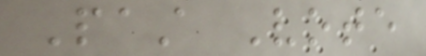Past Vote
